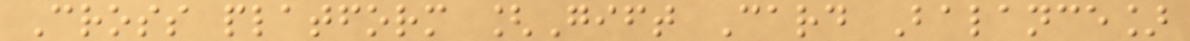Cross platform [Gift Card Balance]
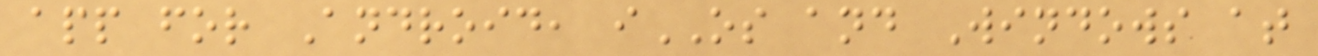app for Android, iOS and Windows at
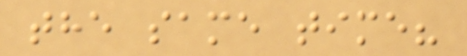the same time?
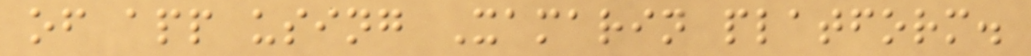of app using Xamarin platform.
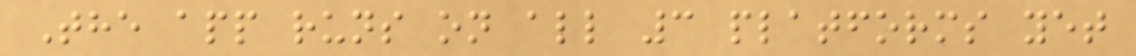The app runs on all 3 platforms yet
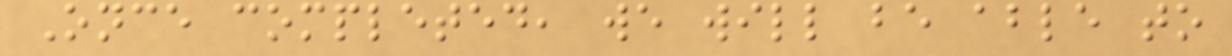Once completed, we will be able to
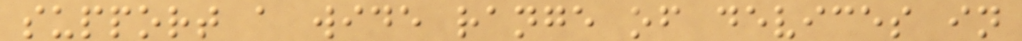support a wide range of devices in
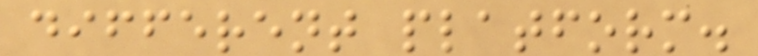different platform.
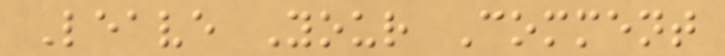Leave Your Comment
